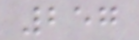257
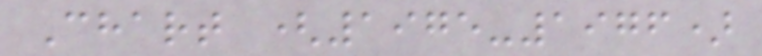Chart (1975-1976)
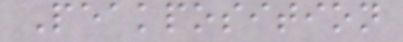Peakposition
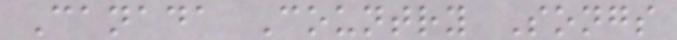Canada Country Songs
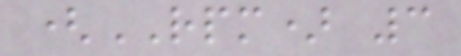(RPM) 3
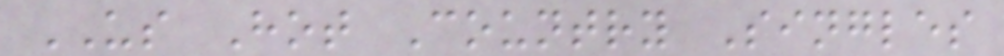US Hot Country Singles
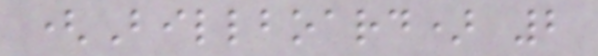(Billboard) 2
